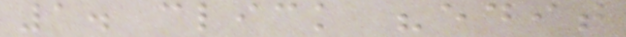1. click "edit
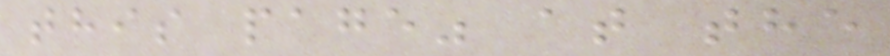this page" at the
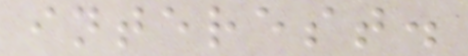interest.
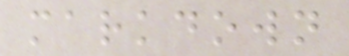markdown
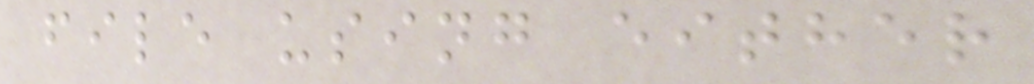file using either
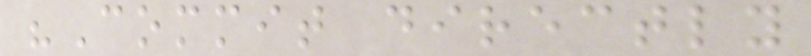"Commit directly
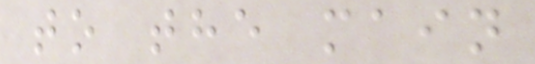to the main
